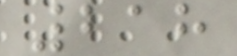218
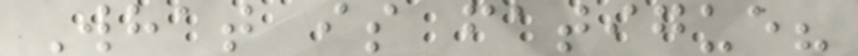What is fatigue?
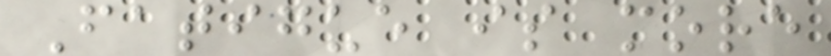Fatigue is more
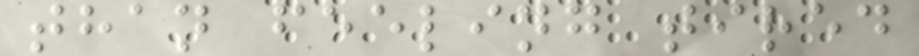than feeling tired
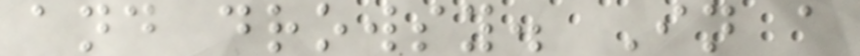and drowsy. In a
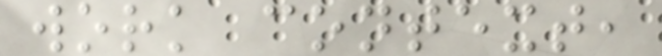work context,
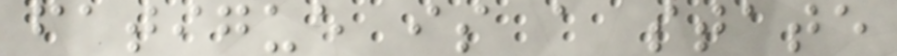fatigue is a state
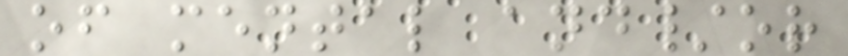of mental and/or
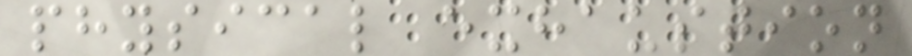physical exhaustion
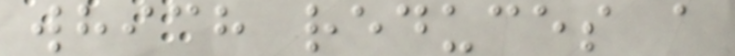which reduces a
